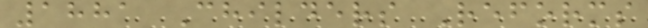1881 Childers Reforms
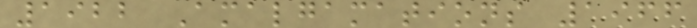1922 Amalgamations 1966
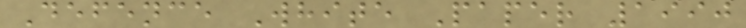Defence White Paper 1990
